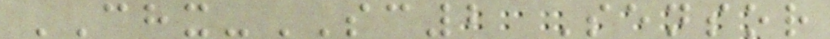CHX-SC2 Sensor
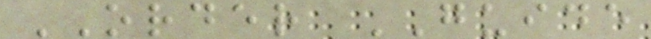ORDER GUIDE
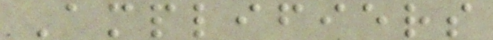Amplifiers
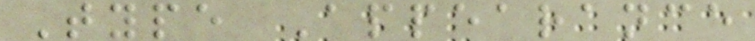Type Appearance
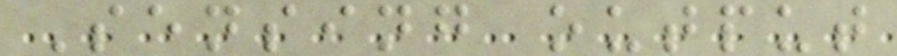Sensing output
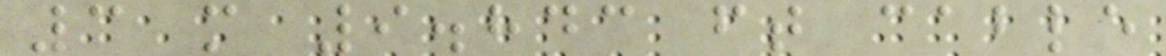3 m 9.843 ft cable
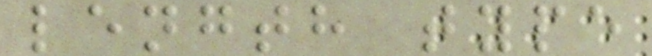length type
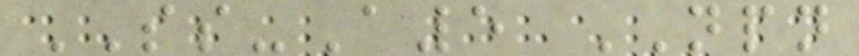SS-A5 NPN
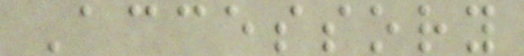Accessory
